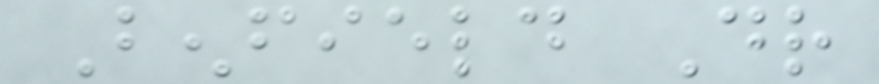Benfield Dr
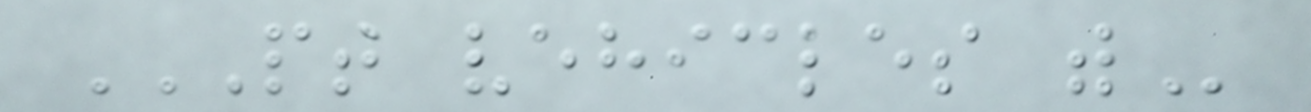PT VEHICLES WITH
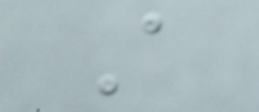A
